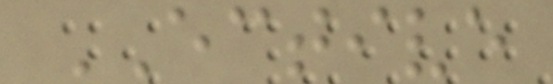ECTIVE
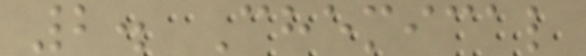2. Chemical
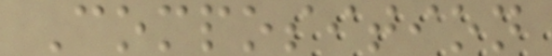Composition
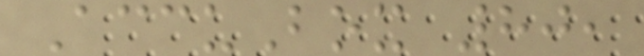AccuBox 80,
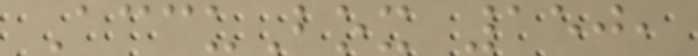AccuBox 150,
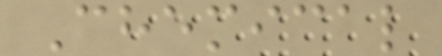Chemical
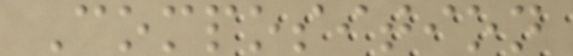Composition
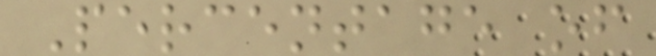Percentage of
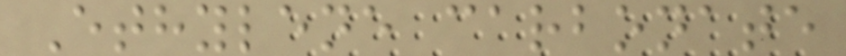Ethylene carbonate
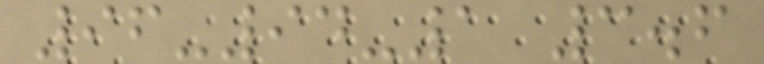96-94-1 3.6
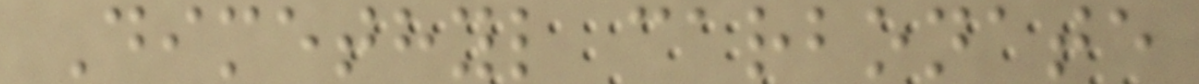Dimethyl carbonate
